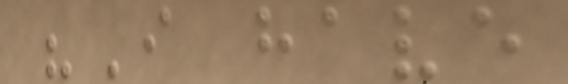"I have
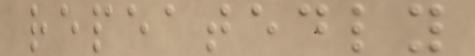repeatedly
